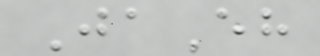JaEh
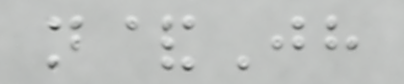n&Jh
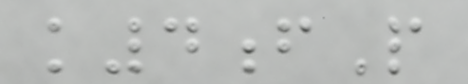k4fP
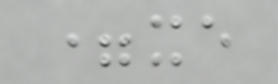=xe
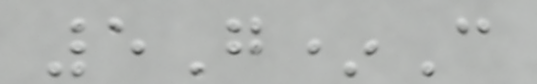5G*C
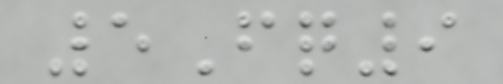5Fq9
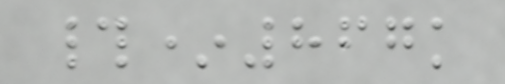#*867k
